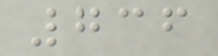736
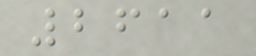2611
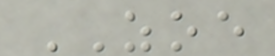ZOE
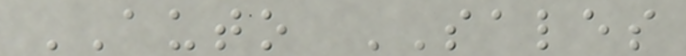AUTO SALES
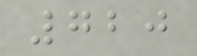720
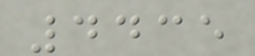4435
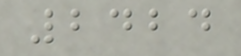2424
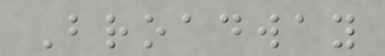Broadway
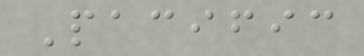Pacific
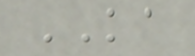KA
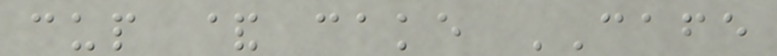cup & cake CAFE
